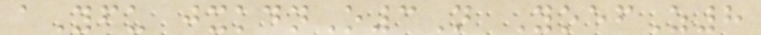aYfu jxkdnO3N YoefZ8
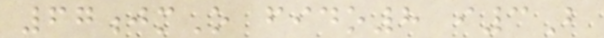67jmO fido8 i3B
